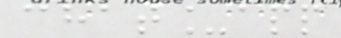chat_app
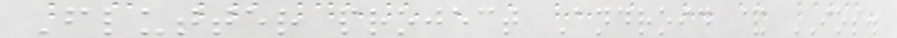Flutter project Android & IOS.
